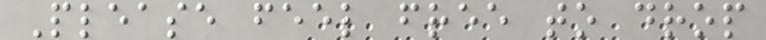Please feel free to drop
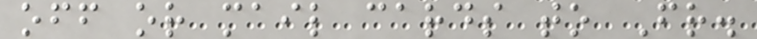off or mail cards to Fr.
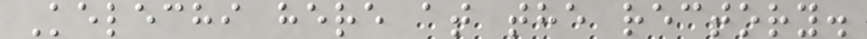Kelechi here at the rectory.
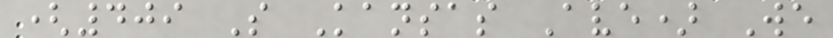(409 S Kansas Ave) We
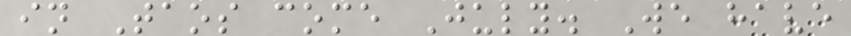in Taos come July. We have
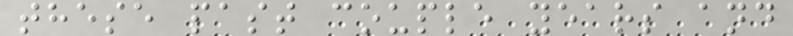these past couple years and
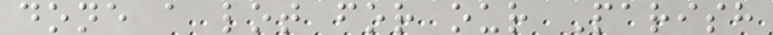done a lot for our Parish
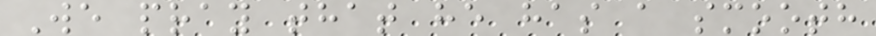We pray that he has a smooth
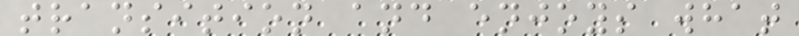transition and enjoys what
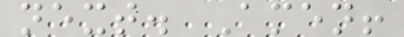next. Amen!
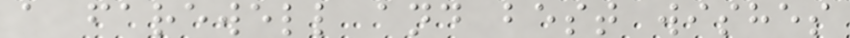a farewell and best wishes
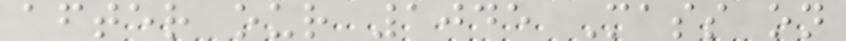after our 1045 Mass on
